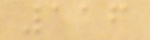116
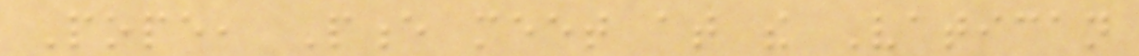Pope, Pence meet at the Vatican
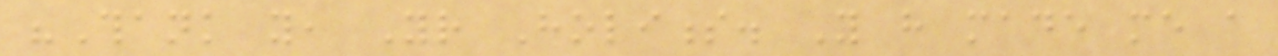"Thank you, Your Holiness. You have made me a
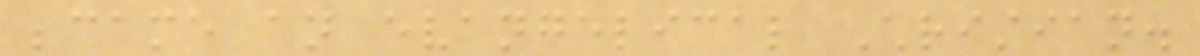became an evangelical Christian.
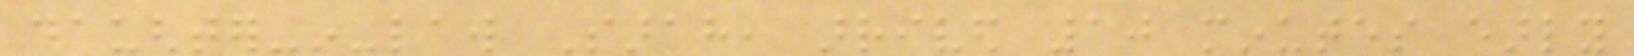daughter-in-law Sarah, arrived 10 minutes early
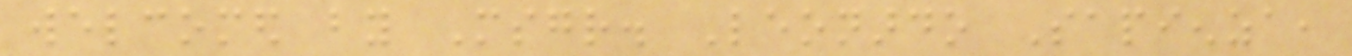welcomed by Msgr. Leonardo Sapienza,
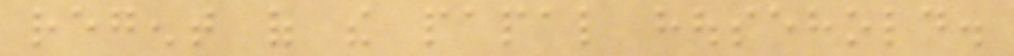regent of the papal household.
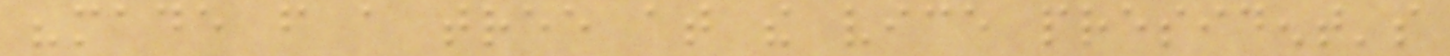"made from a tree at the vice president's
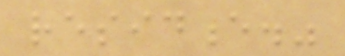residence."
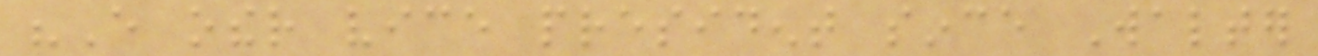"Every other vice president since Walter
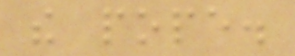the pope.
